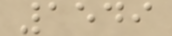1549
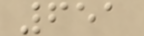651
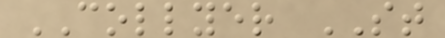COLLYER ST
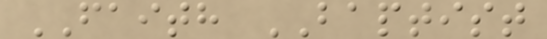FAITH BAPTIST
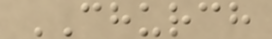CHURCH
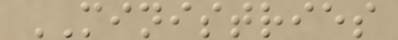MINISTRIES
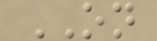ON
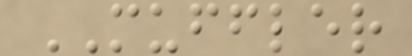MUFFLER
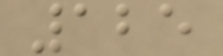125
